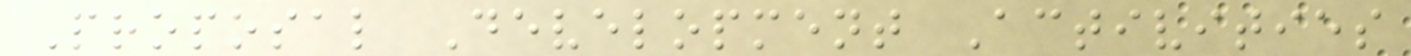Proposal Development Activities
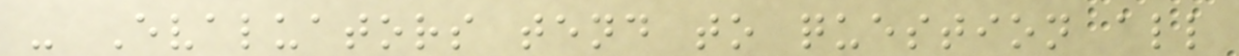- Evaluators tend to question all
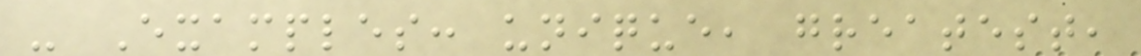- Examples: unique, greatest,
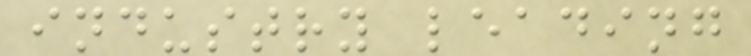industry leading
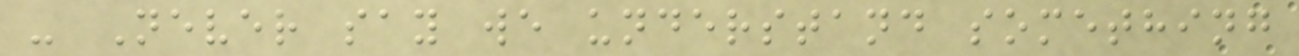- Never say we understand something
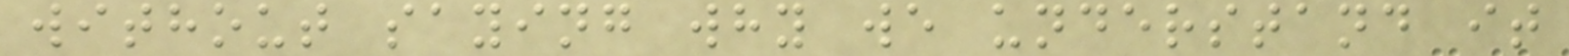without saying why we understand it
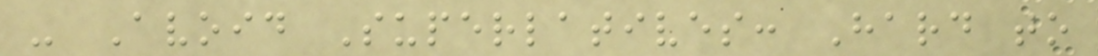- Avoid Superlatives: Hard to
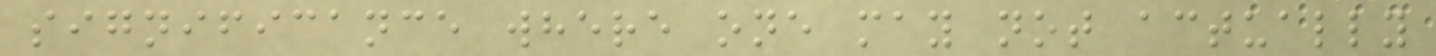significance where one may not actually
